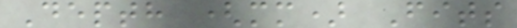Depth (mm) Fits
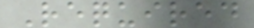Required
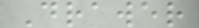Drawer
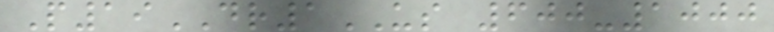P19DR1US 600-1000
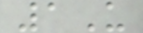1U
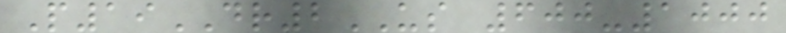P19DR2US 600-1000
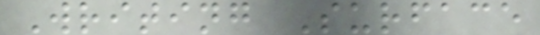Writing Surface
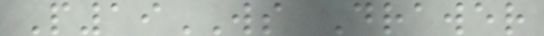P19WS Drawer
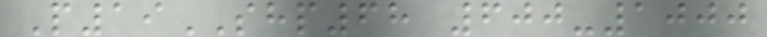P19SHP68 600-1000
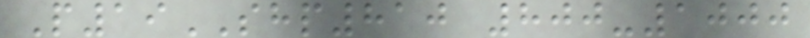P19SHP810 800-1000
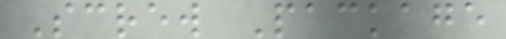Screw Package
